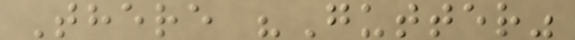There "Gutter"
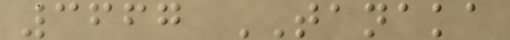3667 TANAKA
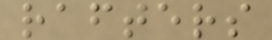rafters
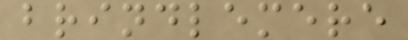brindlemere
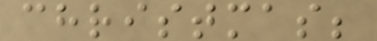christmas;
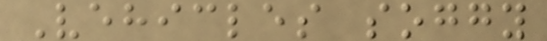Vehicles soggy
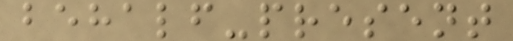behalf-present
